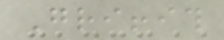Griffith
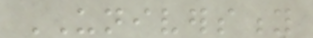UNIVERSITY
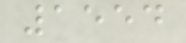1554
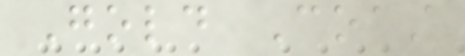Gold Coast
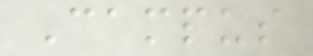Campus
